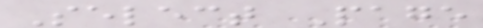Select Page
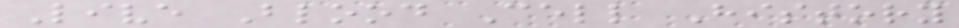Live Blood Cell History
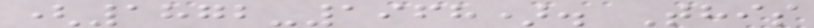(1872-1968). This
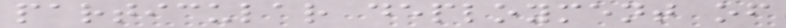particular deployment of
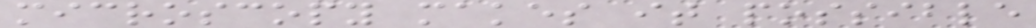microscopy makes it possible
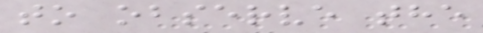to observe the
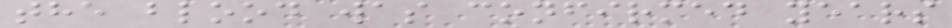the blood was confirmed years
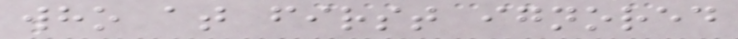who at first ignored
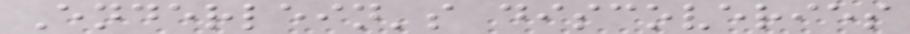Enderlein's discoveries
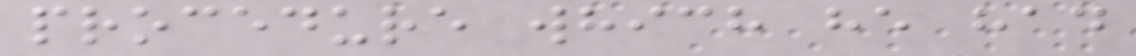procedure which he had
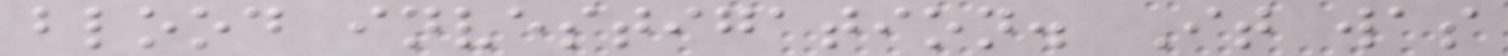blood investigation. It was
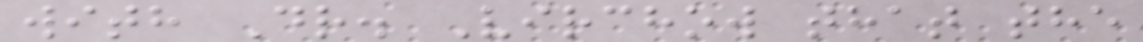with Dr. Virchow that the
